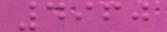4960
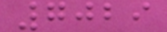7029
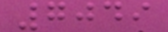7049
